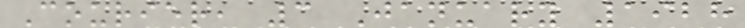Courier, 3 January 1928
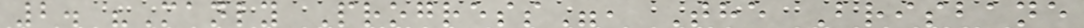2. "Manly Progress", The Brisbane
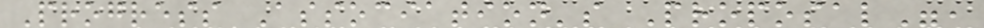Progress Association's Proposal",
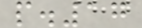p.17
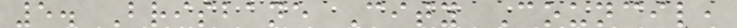5. Brisbane City Council,
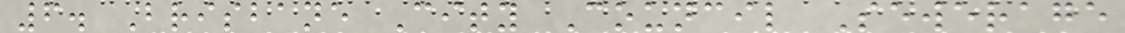6. Brisbane City Council Sewerage
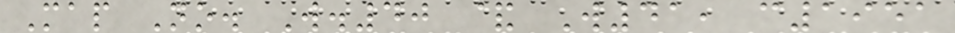Map No. W.40 & W41, c1951
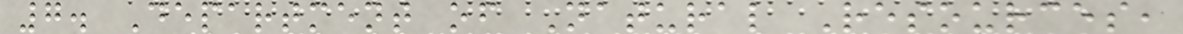7. Department of Natural Resources,
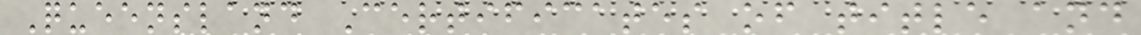Queensland Certificates of title and
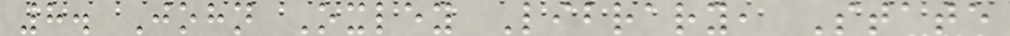8. John Oxley Library, State
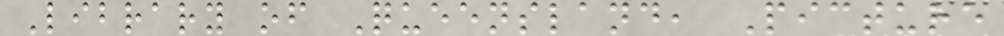Library of Queensland, Picture
